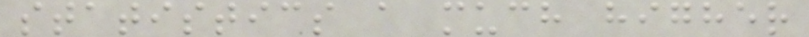statistics a much higher
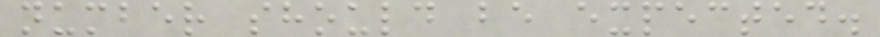number should be expected.
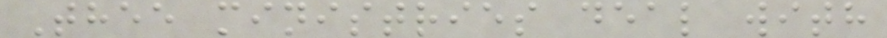Thee ministries deal with
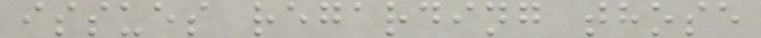issues regarding those
